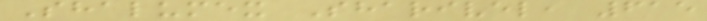Shalumex Sharivel, 615
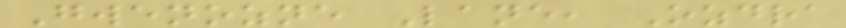Gwenozne Lane, Ozdra
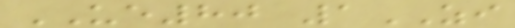UE80 1ZI
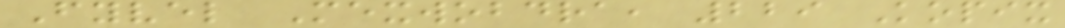Fyvel Mexwobdra, 229 Kopix
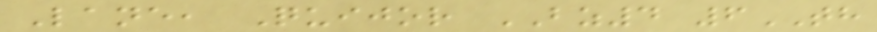Lane, Quijor BZ4 6TH
